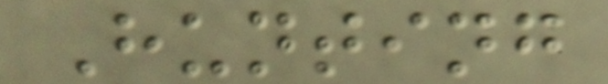Hunting
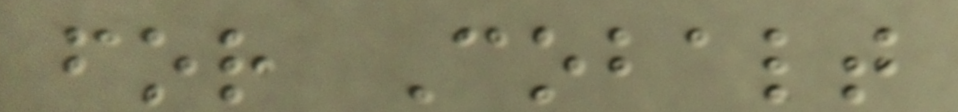for Cobalt
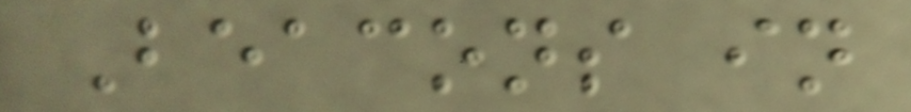Beacons in
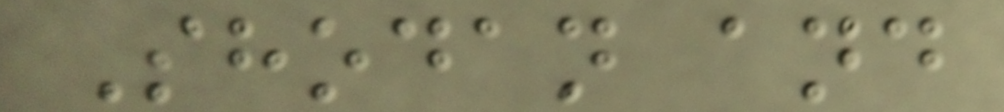Shodan and
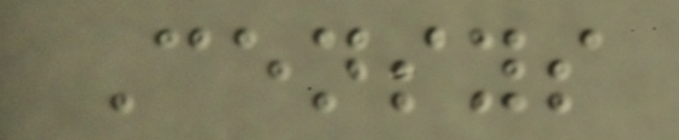Censys
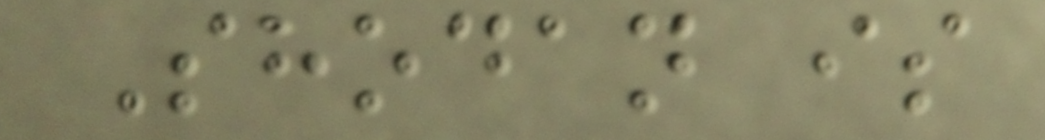Shodan is
